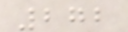272
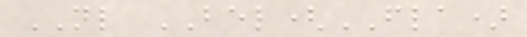NL BEL(FLA)
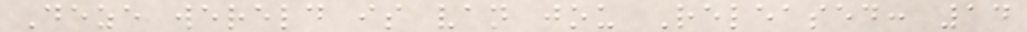Deze wereld is van jou Released: 14
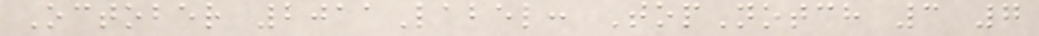October 2011Label: TopNotch 3 7
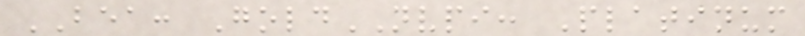BEA: GoldNVPI: Platinum
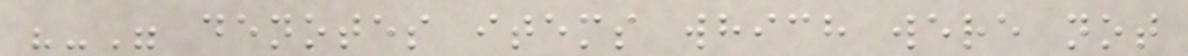"-" denotes items which were not
